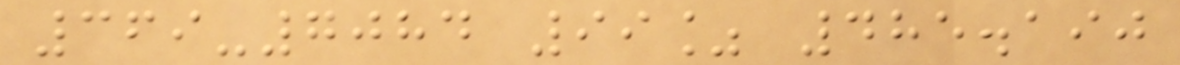369-7084 99% 485.190
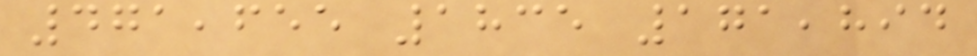471,655 1835 171,894
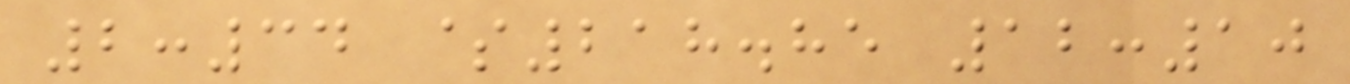2:34 $218.85 12:10
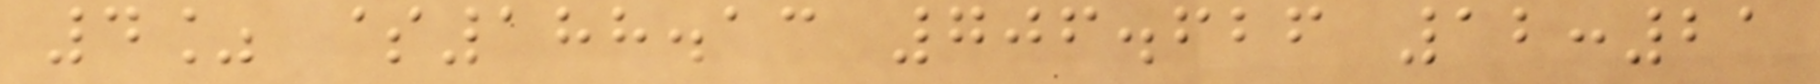4% $188.13 706.626 12:21
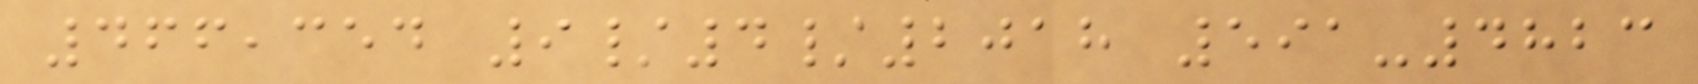466,354 9/4/2018 591-4823
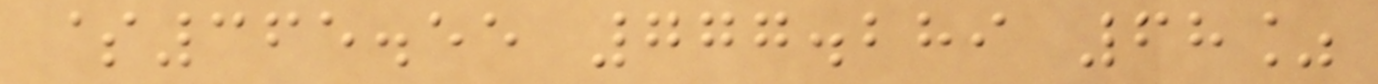$365.55 777.289 68%
